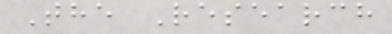The Research
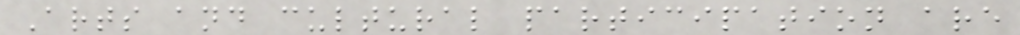Arts and cultural participation are
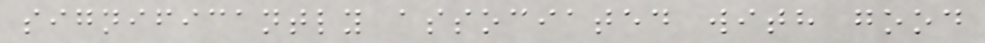significantly associated with good
